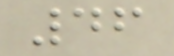46
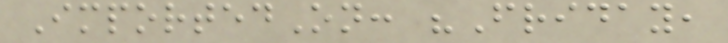ImportedOn: "Friday,
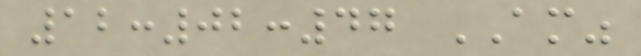12:02:47 AM"
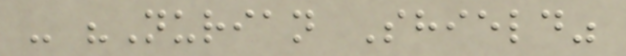- "Nurian Shield"
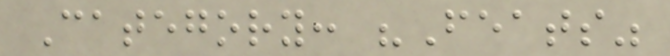Category: "Feats"
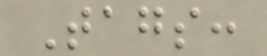Tags:
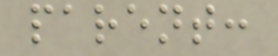parent:
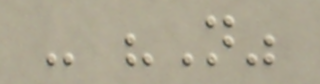- "N"
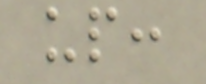up:
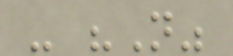- "N"
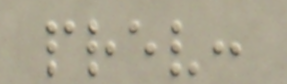prev:
